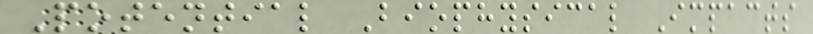Potential Biophysical Impacts
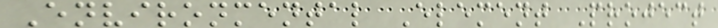Environmental Element Project
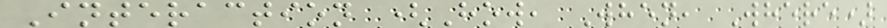Interaction (How, When, Where)
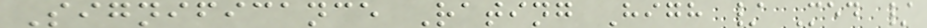Significance Rating High / Med /
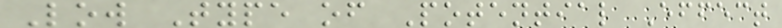Low Type of Potential Effect
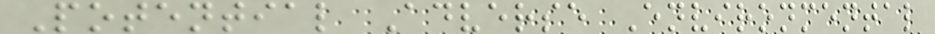Potential Adverse Environmental
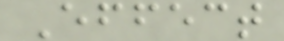Effect
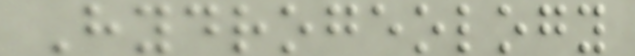Hydrogeology
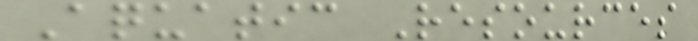Aquatic Resources
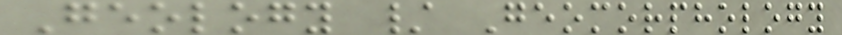Geology / Geomorphology
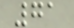71
